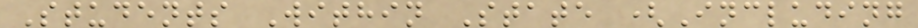Students Within State (Including
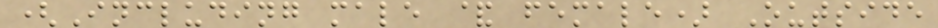(Including male & female) Outside
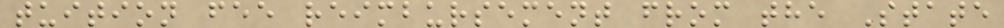tuition fee reimbursement from the State
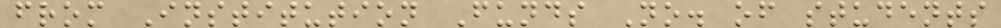from Institution Funds No. of students
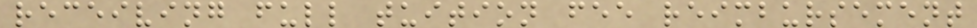receiving full tuition fee reimbursement
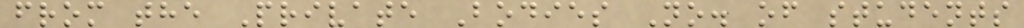from the Private Bodies No. of students
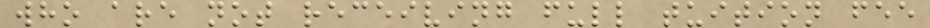who are not receiving full tuition fee
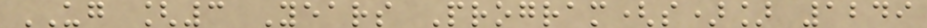UG [3 Years Program(s)] 1249
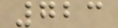723
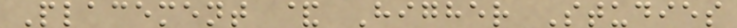Placement & Higher Studies
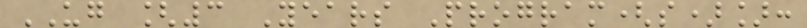UG [3 Years Program(s)]:
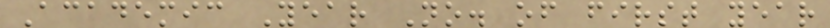Academic Year No. of first year
